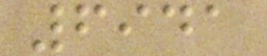6941
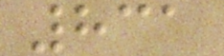831
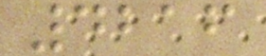4216
